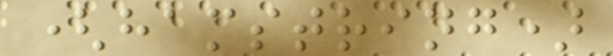(hamstring)
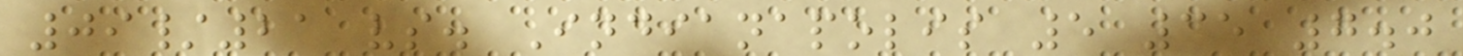09/21 vs. Indianapolis 5 35 7.0
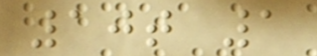10t 1
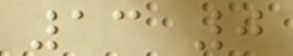13 0
